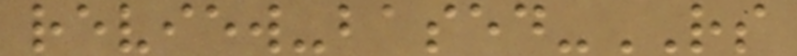review-based-RS
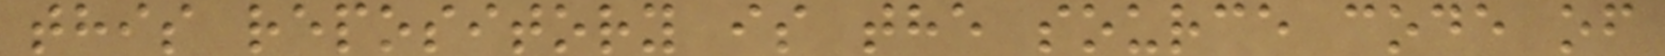this repository is the source code of
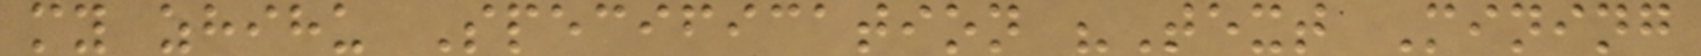my zhihu Specification "Text Mining
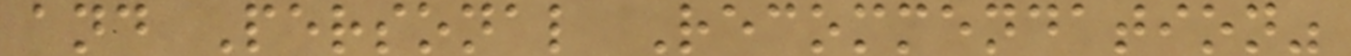and Personal Recommendation"
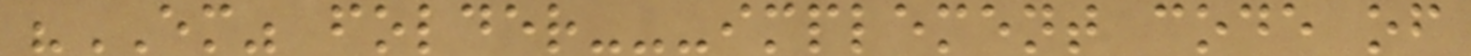"EM" folder---implement code of
